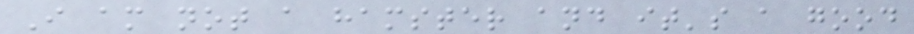I am not a hamster and it's a good
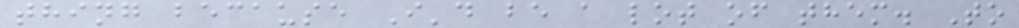thing because I'd be a lot of them. To
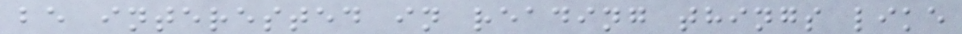be interested in reading things like
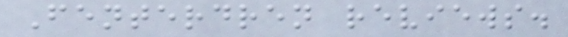Fenterdren reviews.
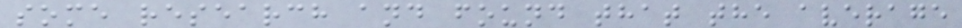some research and found that the average
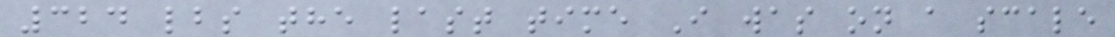324 lbs the last time I was on a scale
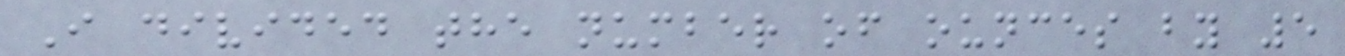I divided the number of ounces by 5
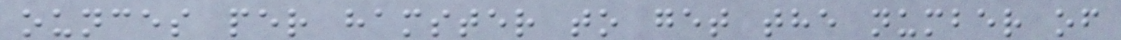ounces per hamster to get the number of
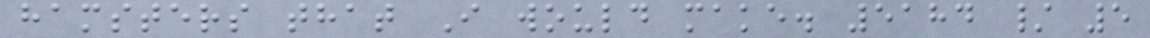hamsters that I would make. 5184 / 5
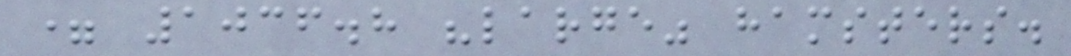= 1036.8 "large" hamsters.
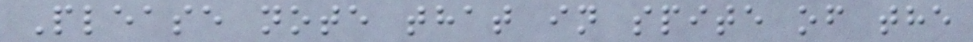Please note that in spite of the
